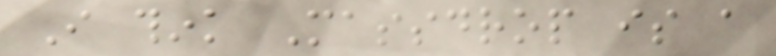I think Massdrop is a
